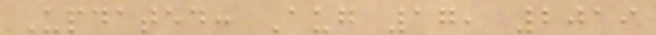Updated: Aug 17, 2019
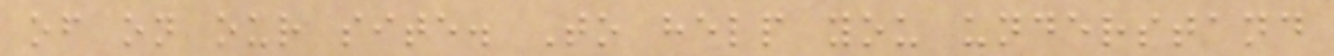of on our site. To help you understand
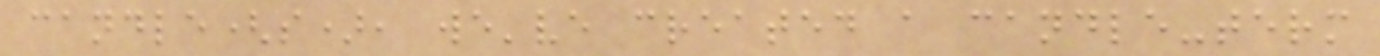candle(s), we've created a candle-term
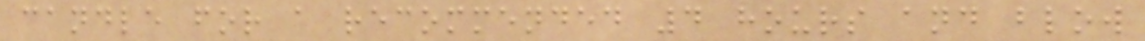candle for a recommended 4 hours and blow
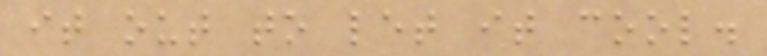it out to let it cool.
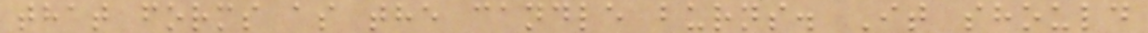that forms as the candle burns. It should
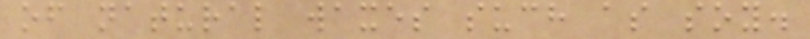of natural waxes such as soy.
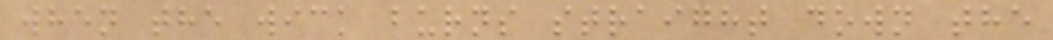when the wick burns straight down the
